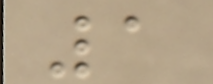1
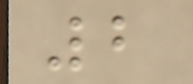2
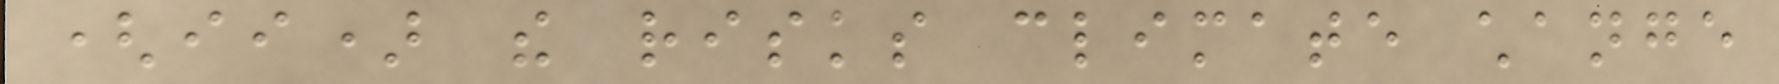(ii) the risks climate change
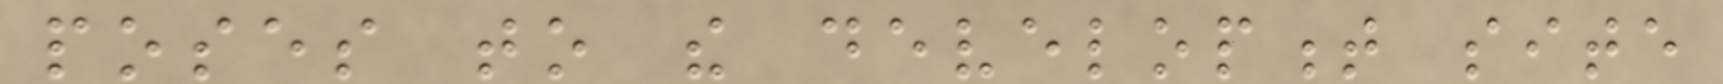poses to the development site
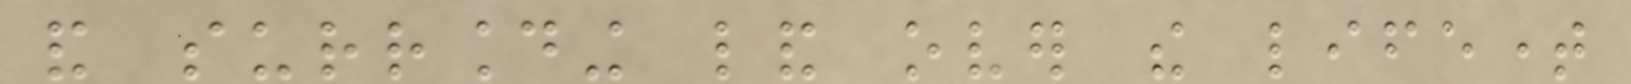and surrounding land over the lifetime
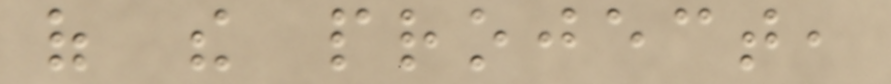of the project,
